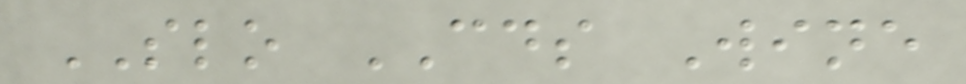SLO CDS Wine
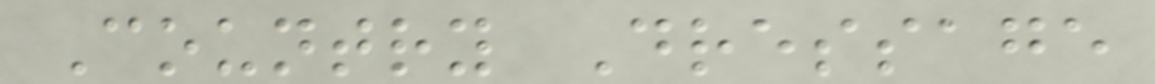Country Dressage
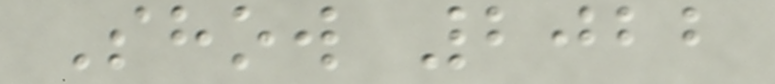Show 2022
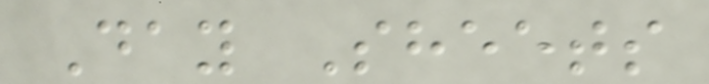Day Sheets
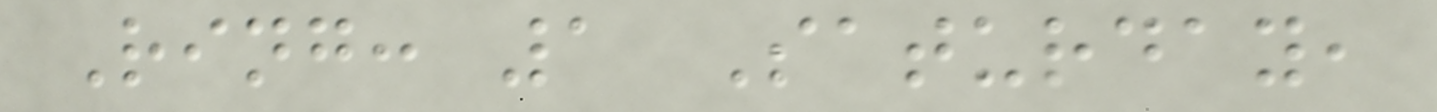Ring: 1 Saturday,
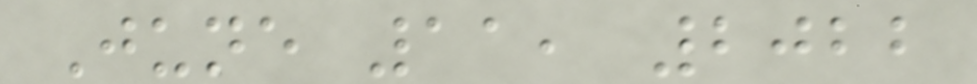June 11, 2022
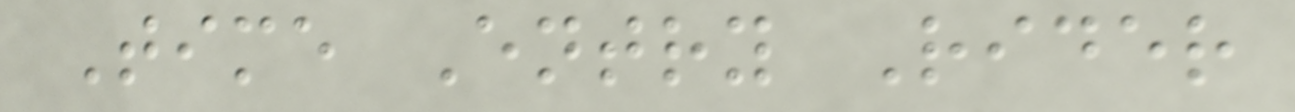Time Entry Rider
